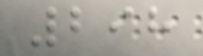298
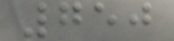750
